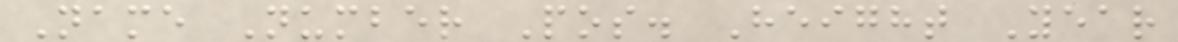Name Number Pos. Height Year
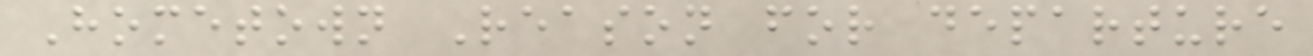Hometown Reason for departure
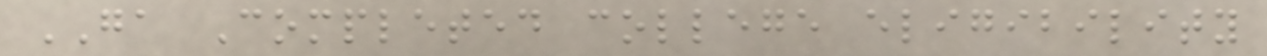GA Completed college eligibility
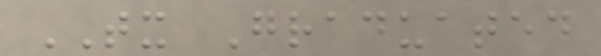TX Graduated
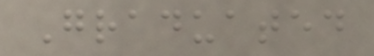Graduated
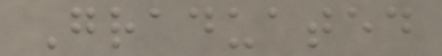Graduated
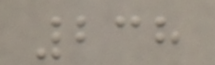238
